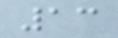13
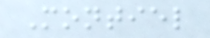Montiel
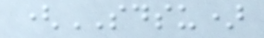(SDSU)
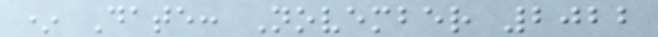* Date: November 2022
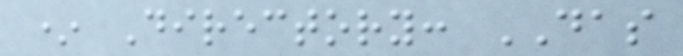* Directory: DAS
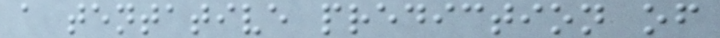a tentative prediction of
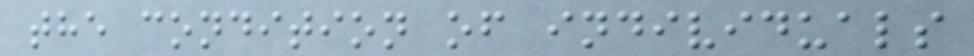the condition of individuals
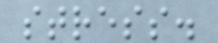stress.
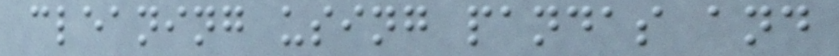cleaning using pandas and
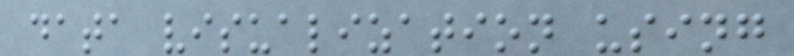data visualization using
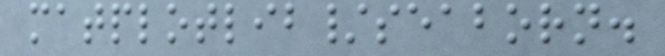matplotlib/seaborn.
